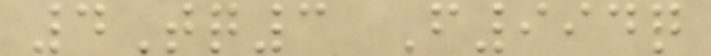4Tq3 F994q
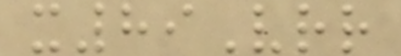x89Vrr
